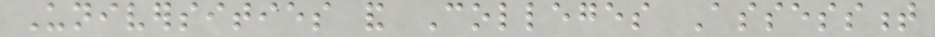Universities and Colleges Assessment
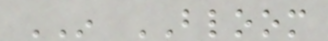IN BLOOM
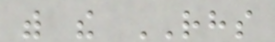with the RHS
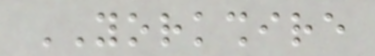YORKSHIRE
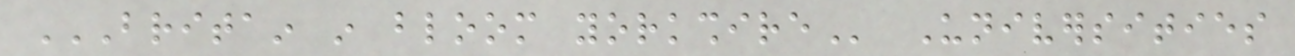BRITAIN IN BLOOM YORKSHIRE Universities
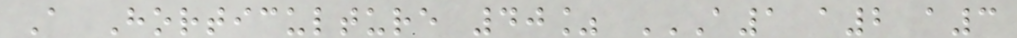A Horticulture 40% A1 A2 A3
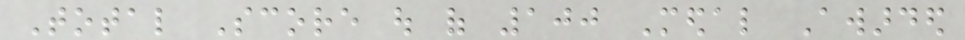Total Score out of 100 Medal Awarded
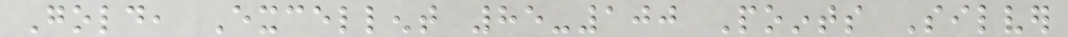Gold, Excellent 85-100 Points Silver
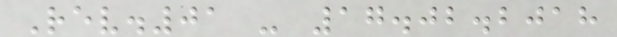Rev.01 - 17.02.2018
